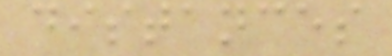distances
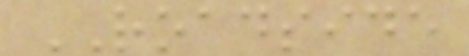ROADSIDE
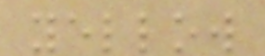yellow
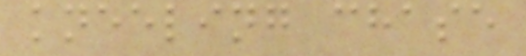kneeling chase
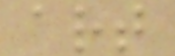art
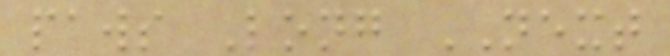paws Long NEXT
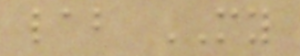lab MY
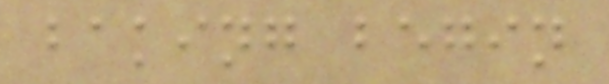baking begin
